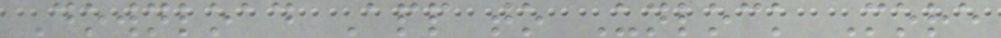Download App to Unlock More
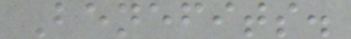Benefits.
